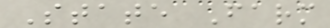State Farm
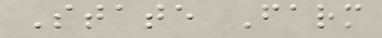State Farm
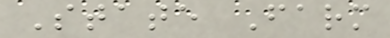State Farm
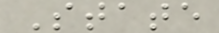State
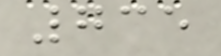735
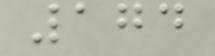174
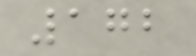172
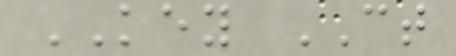KEY CT
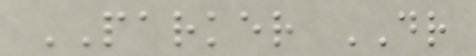PARKER DR
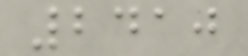2410
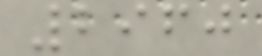2960
